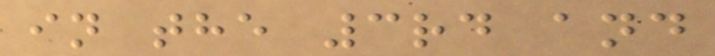in the 3rd and
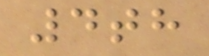4th
